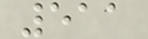511
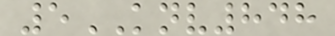5KNV848
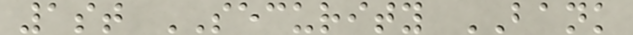1st SECURITY BANK
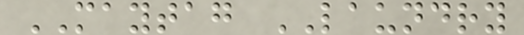MAYTAG LAUNDRY
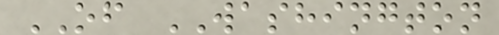OF WASHINGTON
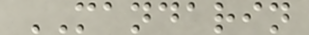MANDARIN
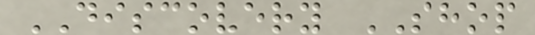DISCOVERY SHOP
